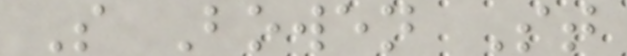S Bowen St
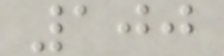100
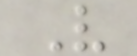V
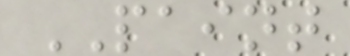PAINT
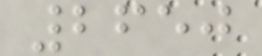2650
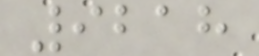9218
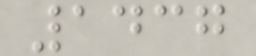1437
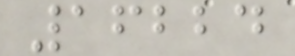16224
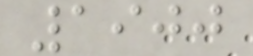1900
